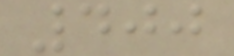400
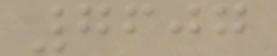7607
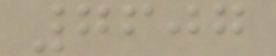7607
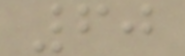60
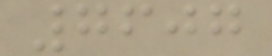7607
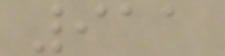911
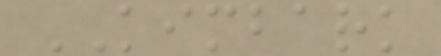KIMBARK
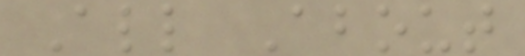All About
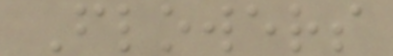Flowers
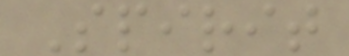Spirit
